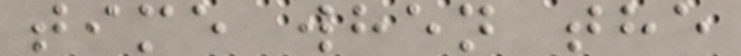time when the
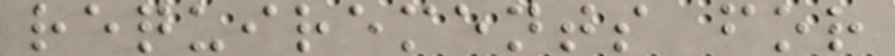requirements for
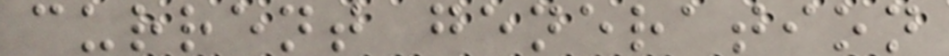current generation
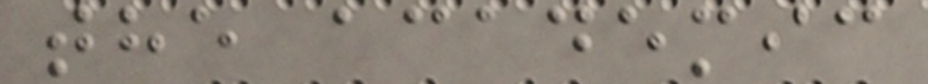the academic
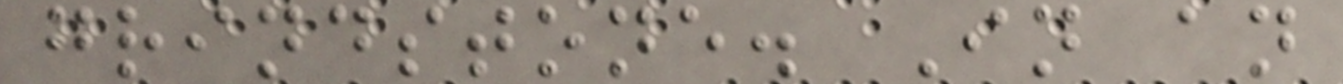grindstone. In an
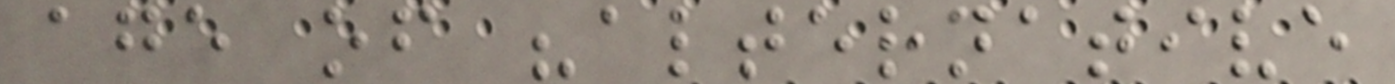age of "alternative
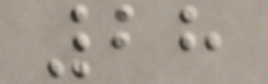28
